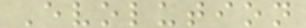Evolution
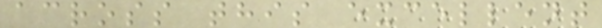across this excellent
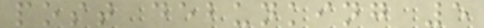post debunking 5
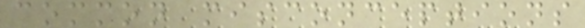common misconceptions
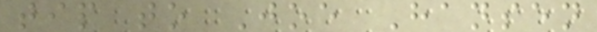tip to Joe Hansen
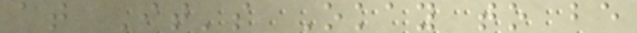at It's Okay to be
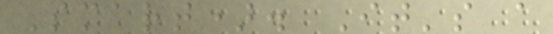Smart). It's a
